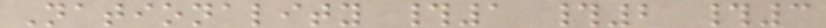Nationality #1 #2 #3
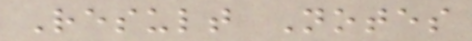Result Notes
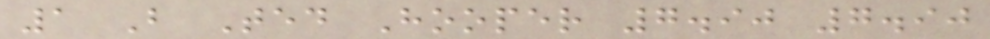1 B Ted Hooper 7.90 7.90
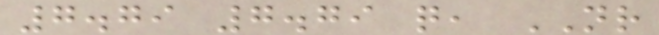7.79 7.79 q, NR
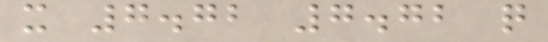x 7.72 7.72 q
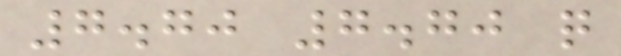7.70 7.70 q
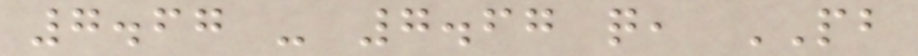7.67 - 7.67 q, PB
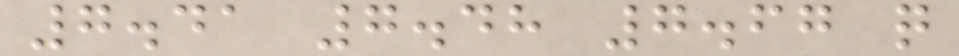7.41 7.48 7.67 q
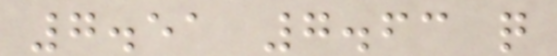7.51 7.63 q
